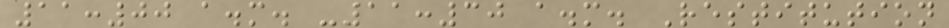11:00 a.m. -11:30 a.m. Restitution
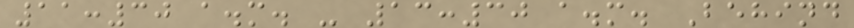11:30 a.m. - 13:30 a.m. Behind
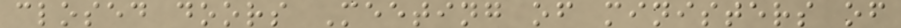closed doors Meeting of ministers of
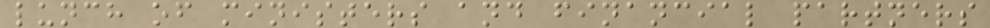lunch of ministers and financial partners
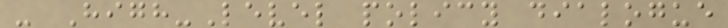- High-Level policy dialogue
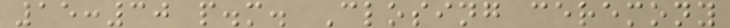15:30 p.m. Closing ceremony
